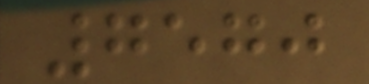7570
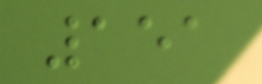151
